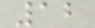12
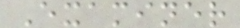Examiner
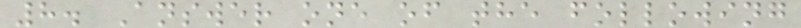8. Answer one of the following
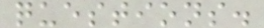questions.
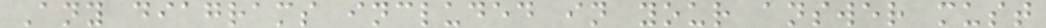Any diagrams included in your answer must
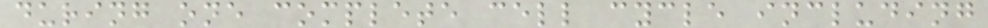during one complete cell cycle including
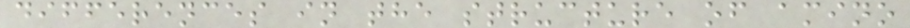differences in the structure of amino
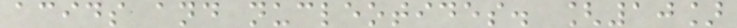acids and nucleotides. [10]
